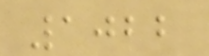1022
